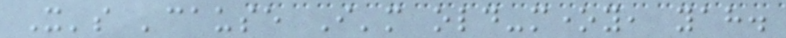It's 'cause I'm old-money, yah.
